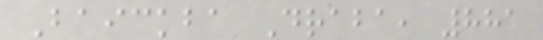Baickba Draba, 881
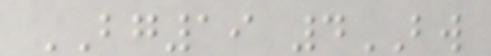BG19 4BW
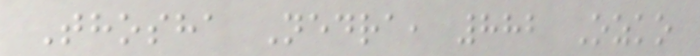Thosha Nedra, 882 Ozko
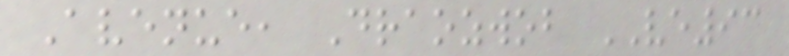Avenue, Draozwob VE93
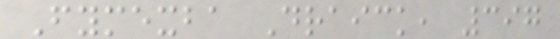Fymexba Draick, 397
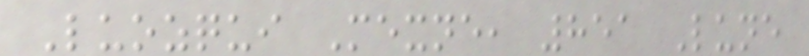Luozqui Mexne, 851 Lune
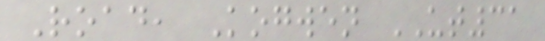Road, Kogwen UT31
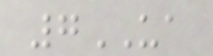7UA
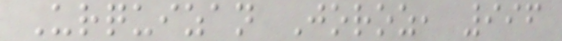Urquizan Joroz, 996
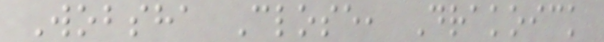Wobsha Close, Drakoick
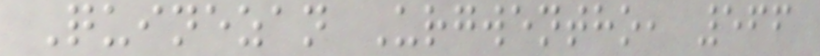Quinezan Urgwentho, 566
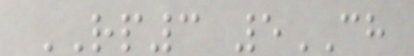RP3 5CH
